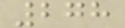278
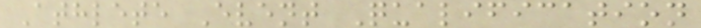Athlete Event Qualification
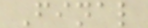Final
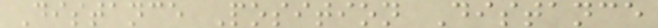Distance Position Distance
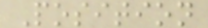Position
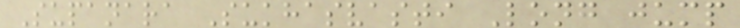Supanara Sukhasvasti Long jump
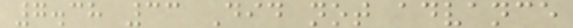7.38 33 Did not advance
